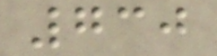730
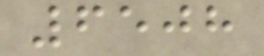6508
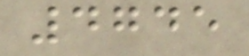4745
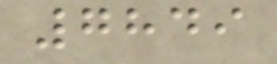7849
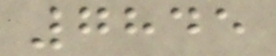7845
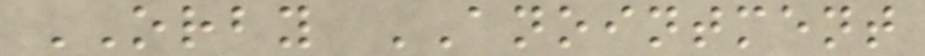ORBY ANOINTMENT
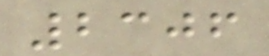2306
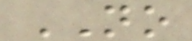NO
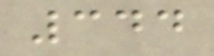344
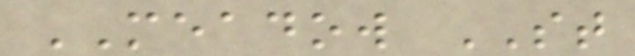MEADOW ST
